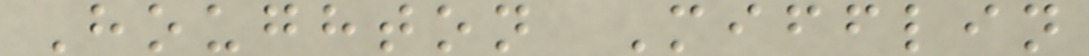Houghton Mifflin
